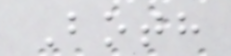Both
